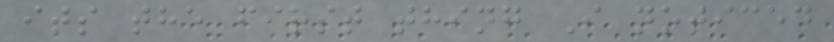its the first thing I noticed
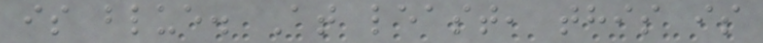is blue. At least, this is
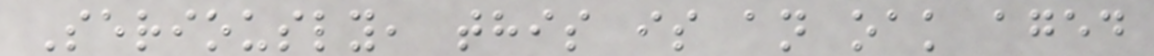Seriously, this is an oak aged
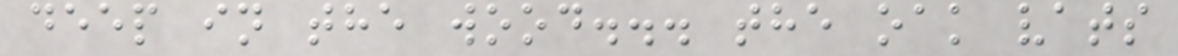deep in the wood... the oak vats
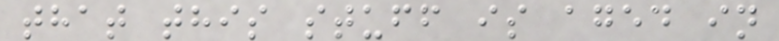that this stuff is aged in
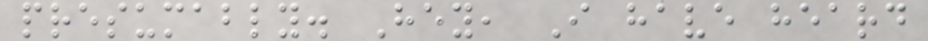presumably. Hey, I have heard
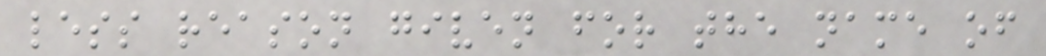less reason given for the name of
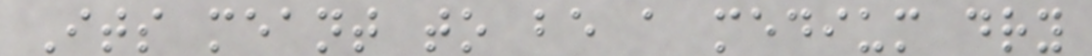Its meant to be a medium dry
